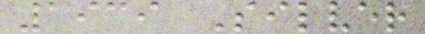1939 Silver
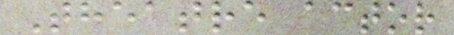Theatre actor
